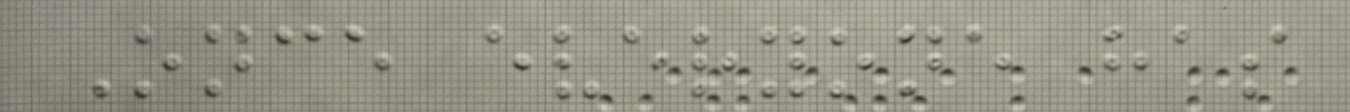Once everyone has
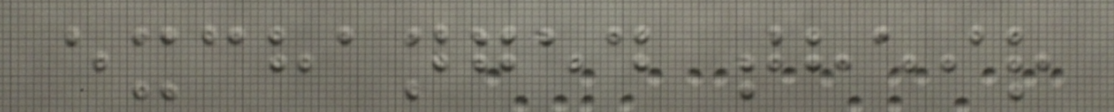exchanged their
